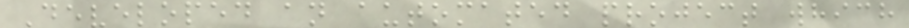Developed an automated project which
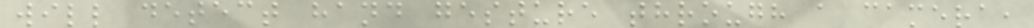will detect hand gesture through a camera,
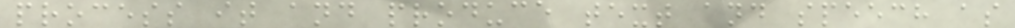process it and produce text and speech as
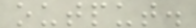output.
